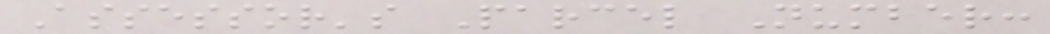Assessor's Parcel Number:
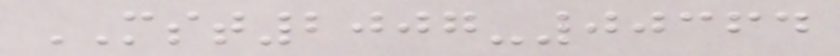MST2007-00364
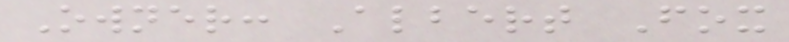Owner: Albert Fox
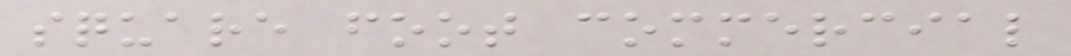square foot commercial
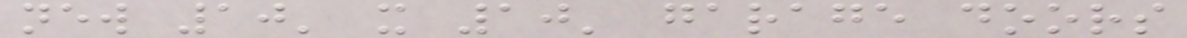new 10' x 10' garage doors
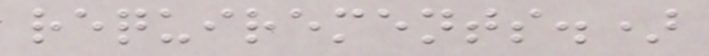requirements.)
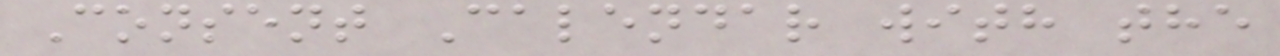Consent Calendar with the
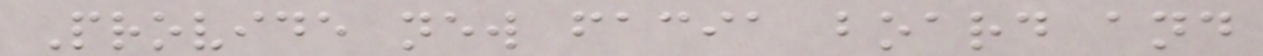Provide new facia board and
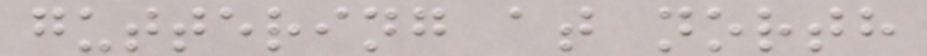guttering at north
